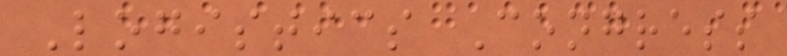Logistics Congress
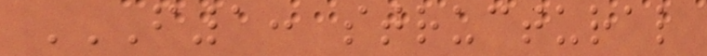F1: STRUCTURAL
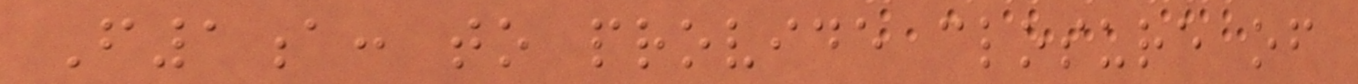F1a: to provide closure of
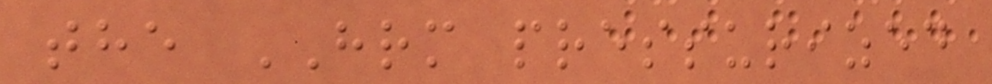the HRM pressurized
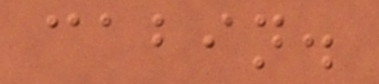cabin.
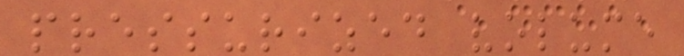pressurized volume
